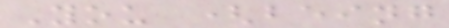You (being
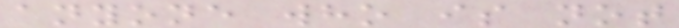anyone who is not
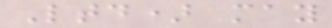Ltd) may
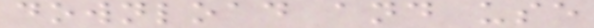download and use
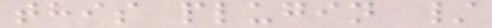this plugin /
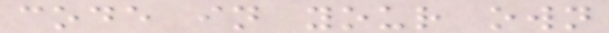code in your own
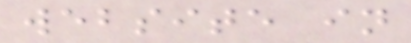website in
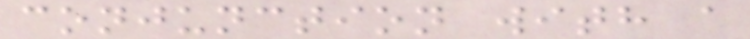conjunction with a
